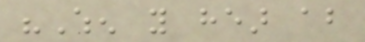"When you hear about
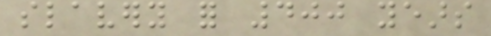slavery for 400 years
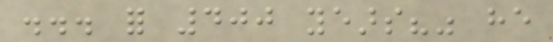... for 400 years?" he
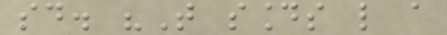said. "That sounds like a
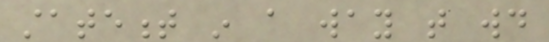statement in a way that would
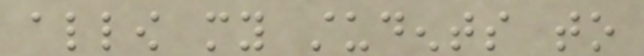allow my students to
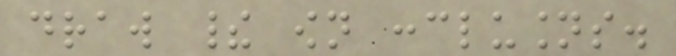draw their own conclusions.
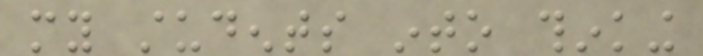my students into thinking
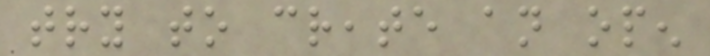try to create an open
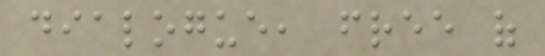dialogue, free of
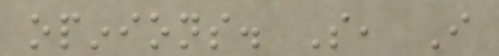opinions. So, I
